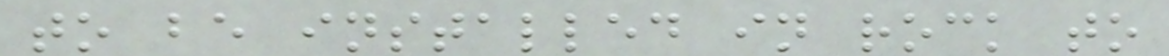to be installed in rock to
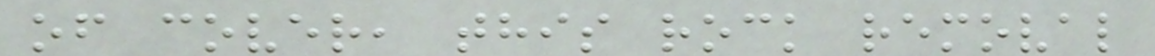of cover, this rock removal
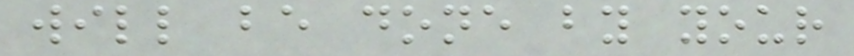will be done by your
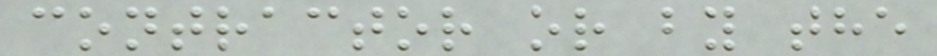contractor or by the
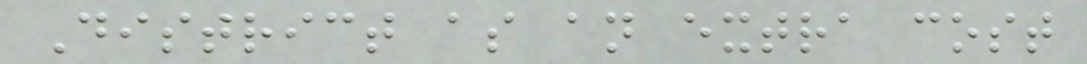District as an extra cost
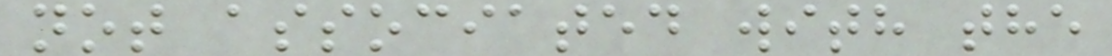not associated with the
